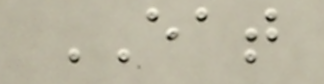EAT
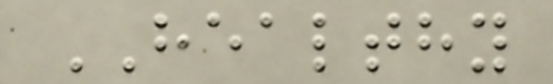HEALTHY
